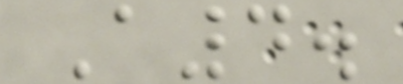A4.
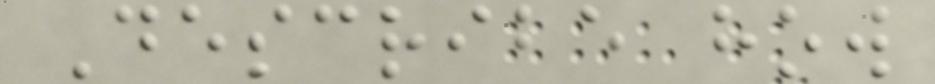Describe how
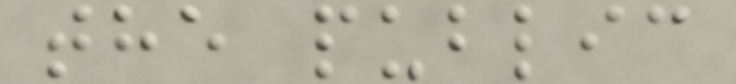the public
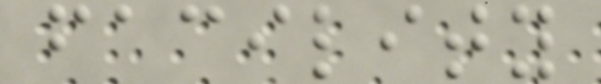facility
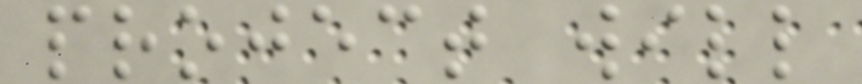project will
